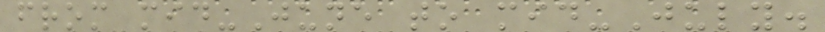from mid-June to mid-July.
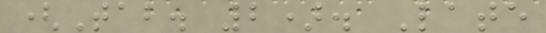(Tab. 2). Late
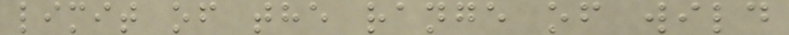limit of the range of wild
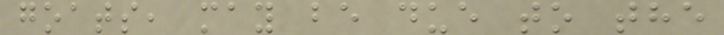goats, may be due to the
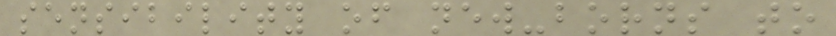sensibility of new-borns to
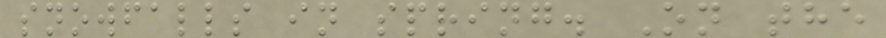snowfalls in spring. On the
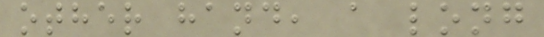other hand, a long
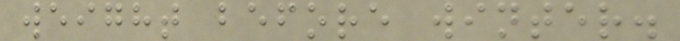weight before winter.
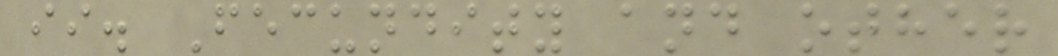ii. Fecundity and other
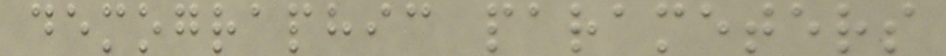demographic parameters
